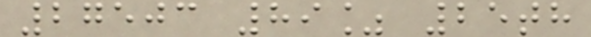27503 89% 25th
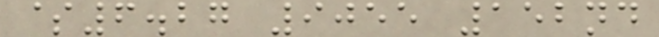$6.27 9055 152nd
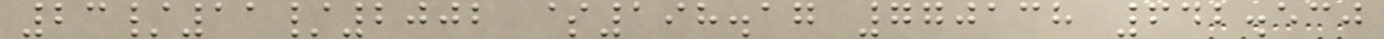23/11/2002 $198.17 770138 642.530
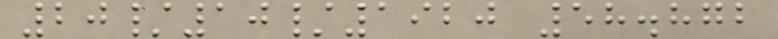20/10/1920 58.872
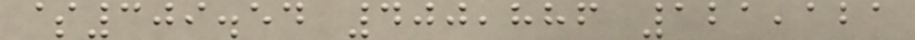$309.54 400,886 121,121
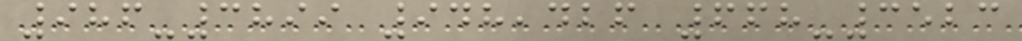986-3899 948,426 668-3523
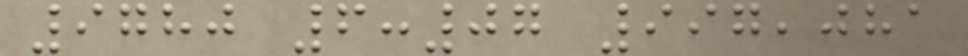9780 6:07 997,081
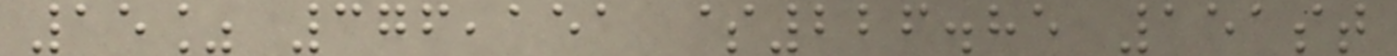15% 376,151 $226.85 151st
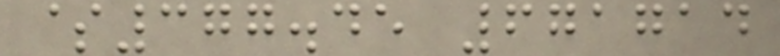$377.45 671714
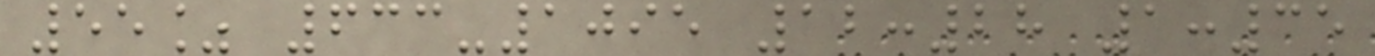55% 633-1095 12:28 1:35
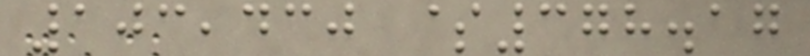103,430 $378.17
